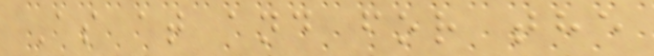As at and for the
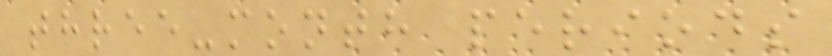three-month periods
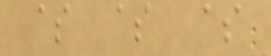$ $ $
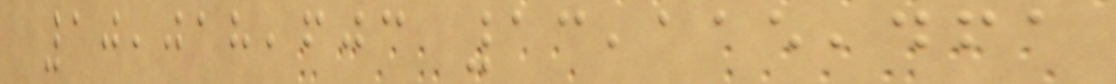10,018,603 13,115,461
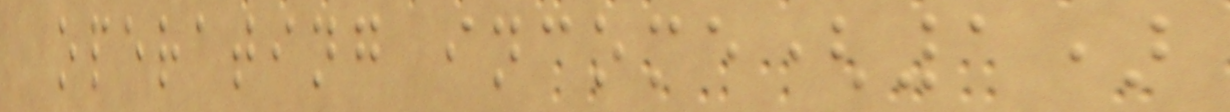operating income(1)
